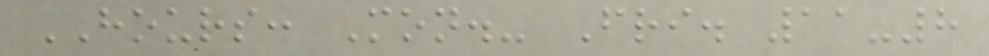HOURS: Mon.- Fri. 11-8
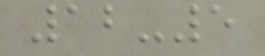12-5
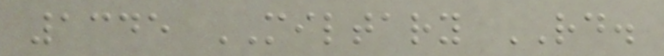1345 MILTARY RD.
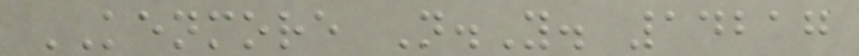KENMORE N.Y. 14217
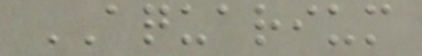AQUARIUM
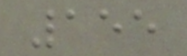155
